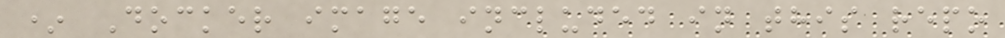* Docker image included in this repo
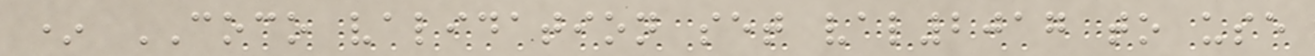* COCO validation set val2017 to use
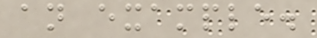an example.
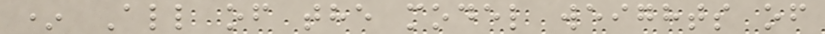* All of the model weights of
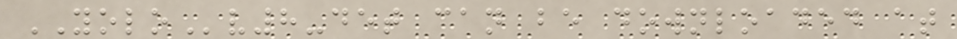YOLOv8-det can be downloaded at
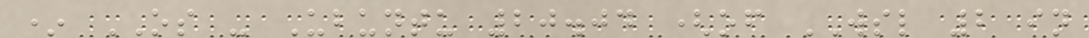* OS - Ubuntu 20.04 (of WSL 2 in
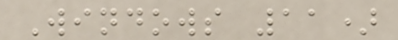Windows 11)
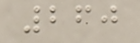260
